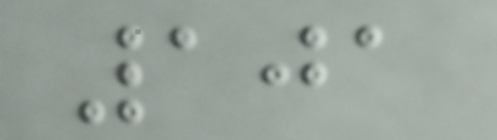101
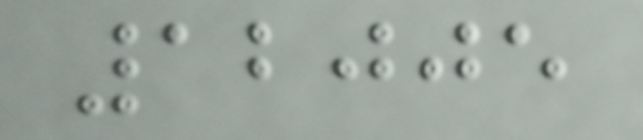12005
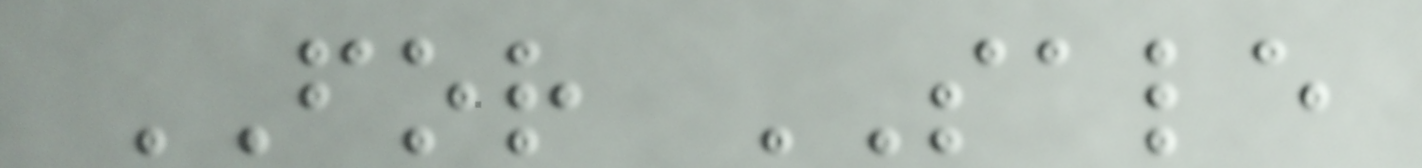FOR SALE
